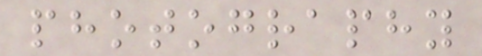photography
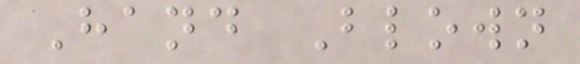Hand Blown
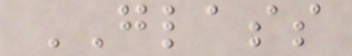GLASS
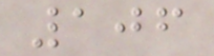106
